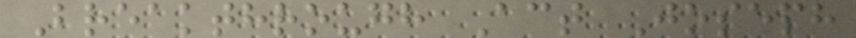Breakthrough Act Joseph
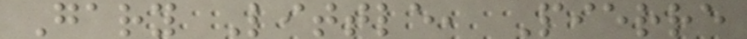Gary Little, Pierre
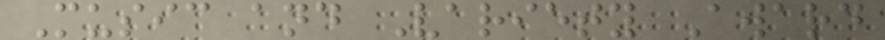Music and Variety Award
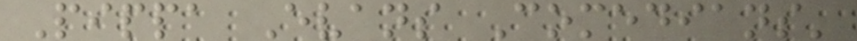Pippa Evans Comedians'
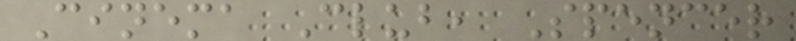Cinema Club, Spencer
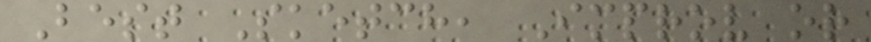Best Sketch, Improv or
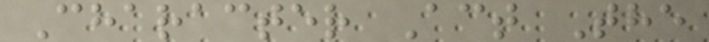Character Act The
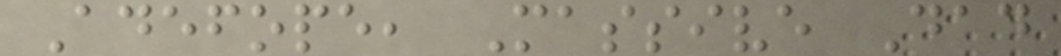Adefope, Massive Dad
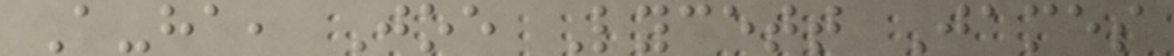A-ha, Joe Lycett James
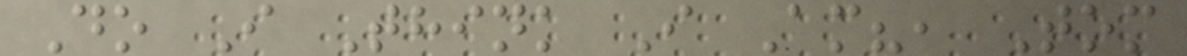Do I Think I Am?, Tom
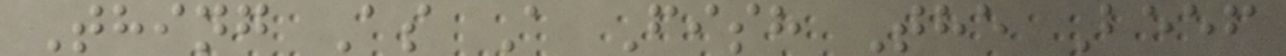Thing As A Fish The Beef
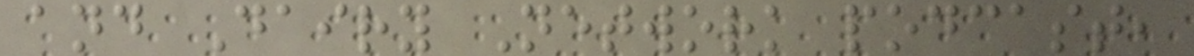and Dairy Network podcast,
